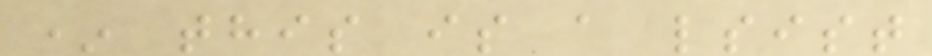* this is a lsist
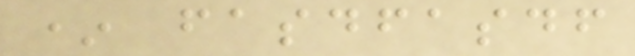* fasdfasdf
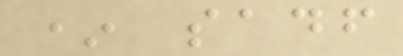* sadf
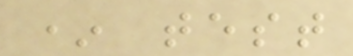* test
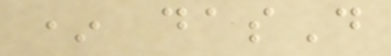* dasD
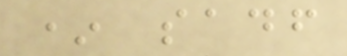* sadf
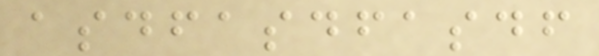asdfasdfasdf
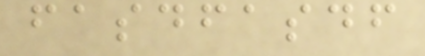fasdfasdf
